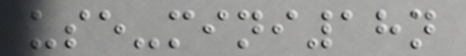use-mini18n
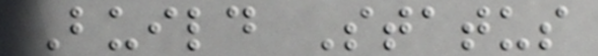Build Status
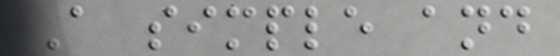A simple and
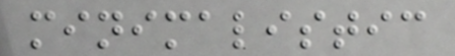minimalistic
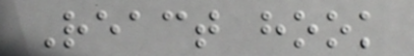React hook
